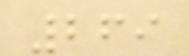269
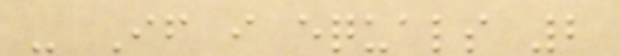- If i equals 2
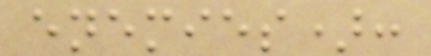enemies):
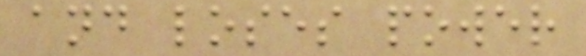and loses power
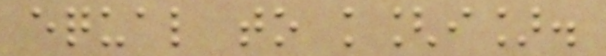equal to k[i].
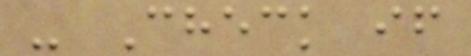- Check if
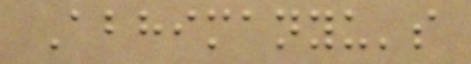Abhimanyu's
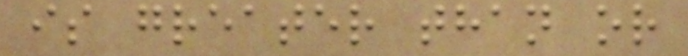is greater than or
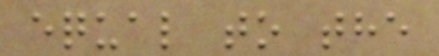equal to the
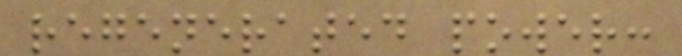regenerated power:
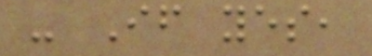- If yes,
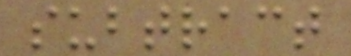subtract
